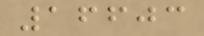16603
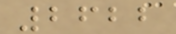2622
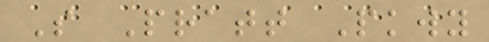S Pratt Pkwy
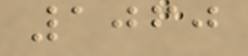1060
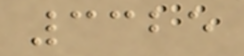3325
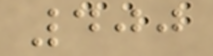400
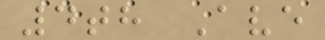4th Ave
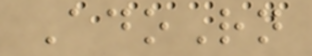AdoRn
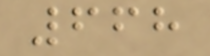668
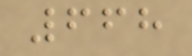668
